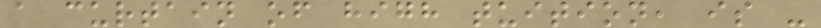a curtain of high tuition, is -
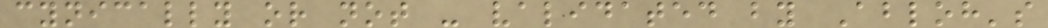cynically or not - validated by Abloh's
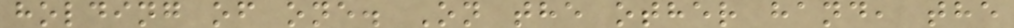holding of one. On the other hand, the
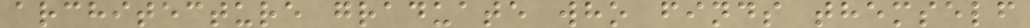architecture graduate who finds themself
